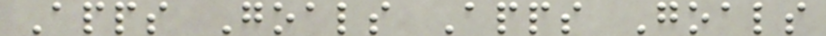Apps Goals Apps Goals
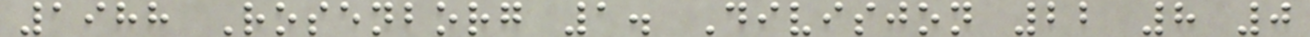1988 Rosenborg 1. Divisjon 22 8 0
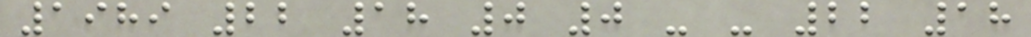1989 22 18 0 0 - - 22 18
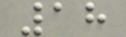18
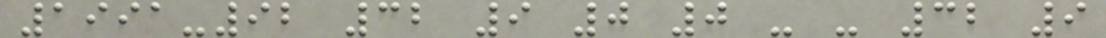1991-92 32 9 0 0 - - 32 9
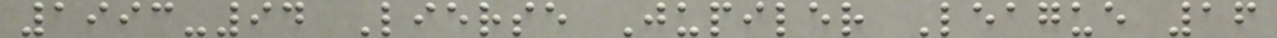1993-94 Lierse Jupiler League 16
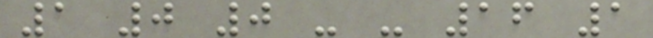1 0 0 - - 16 1
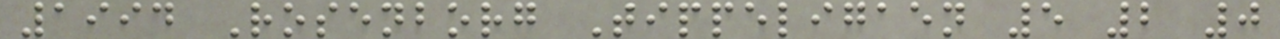1994 Rosenborg Tippeligaen 5 2 0
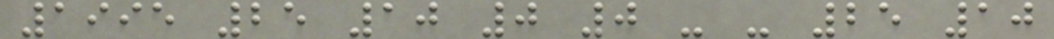1995 25 10 0 0 - - 25 10
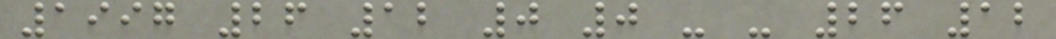1997 26 12 0 0 - - 26 12
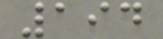194
